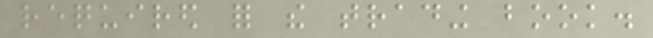required for the trading book.
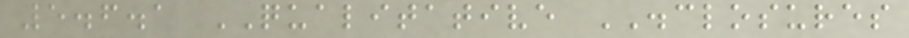5.6.1 QUALITATIVE DISCLOSURES
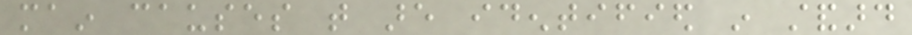main causes that are identified in standard
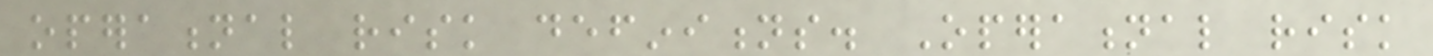operational risk definitions. Operational risk
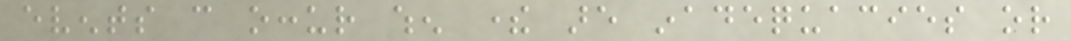events can occur when there are inadequacies or
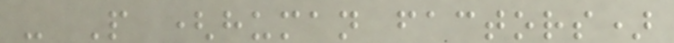- People (human factors)
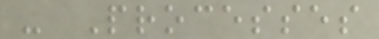- Processes
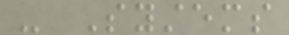- Systems
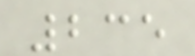235
